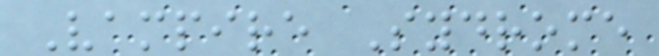Vampire Sydrome
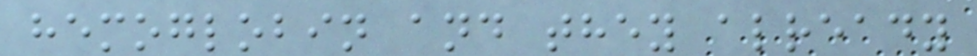hemoglobin and they already
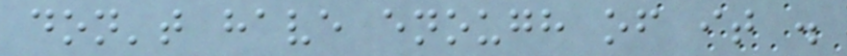don't have enough of it .
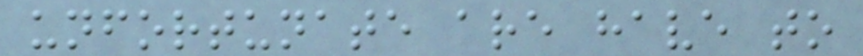unfortunate are have to
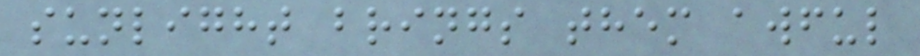sunlight brings them awful
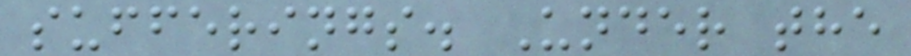sufferings. Under the
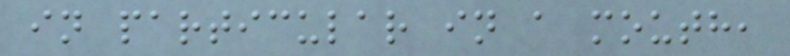in particular in a mouth,
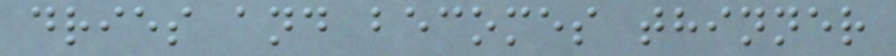dries and becomes thinner
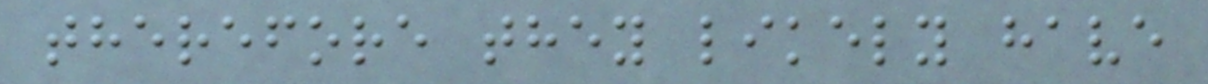therefore they likely have
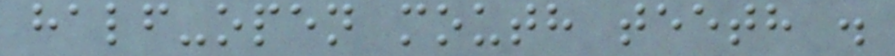half-open mouth teeth .
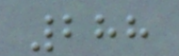288
